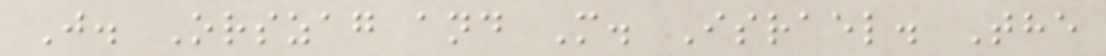J. Orszag and M. Israel. The
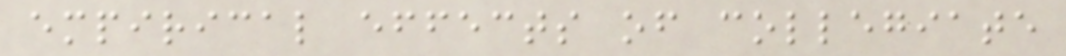empirical effects of collegiate
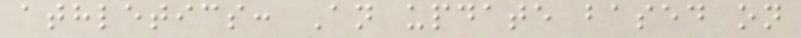athletics: An update based on
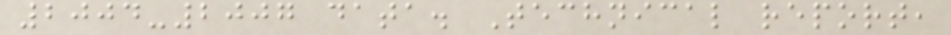2004-2007 data. Technical report,
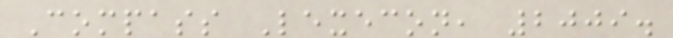Compass Lexecon, 2009.
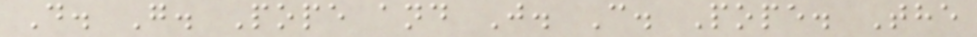D. G. Pope and J. C. Pope. The
